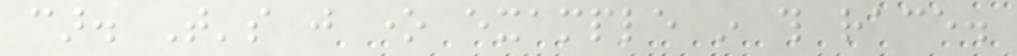car. That's just one example in this race.
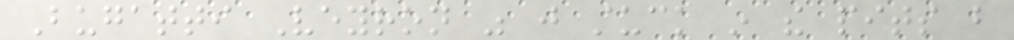Bugatti Veyron was just stuck in the pits but
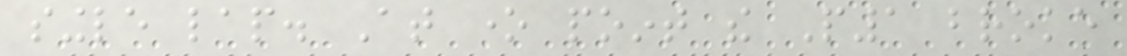single lap. At one point the P1 broke
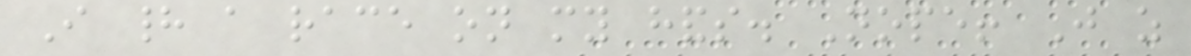I had a race on my hands. Nope! Just as
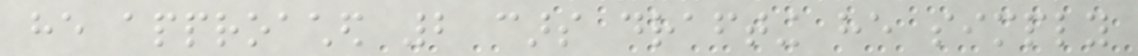he approached 2 cars drafting he simply
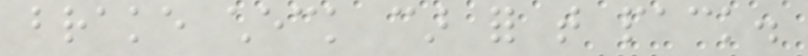brake check car for that pack.
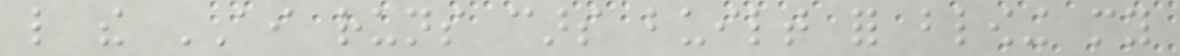like the AI runs cars built for blowing my
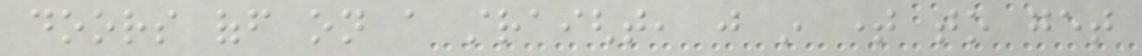doors off on a straight, just in time to get
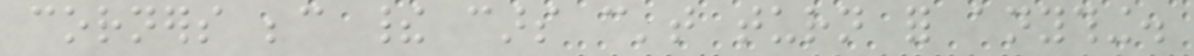corners because their cars can't turn for anything.
